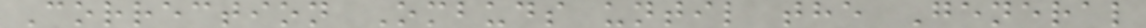Correction Ombuds until the General
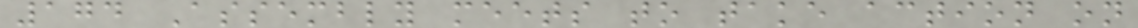174 Assembly meets to take action on
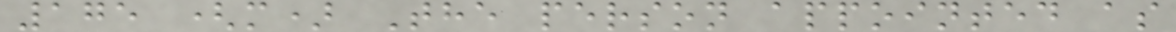175 (m) The person appointed as
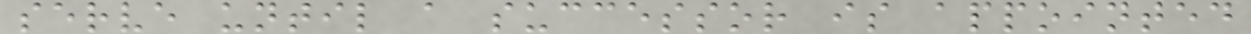serve until a successor is appointed
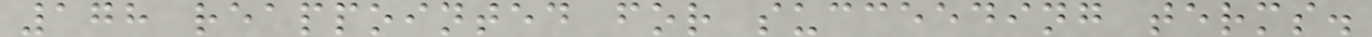178 reappointed for succeeding terms.
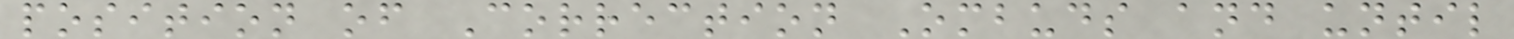position of Correction Ombuds and until
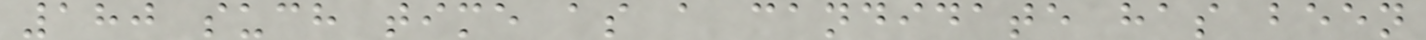180 such time as a candidate has been
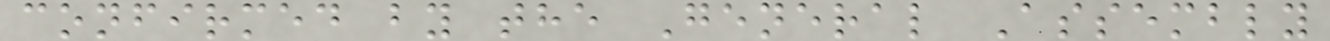confirmed by the General Assembly
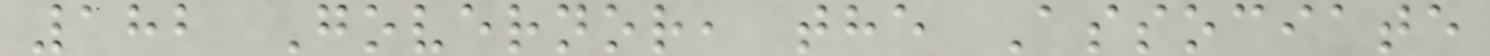182 Governor, the Associate
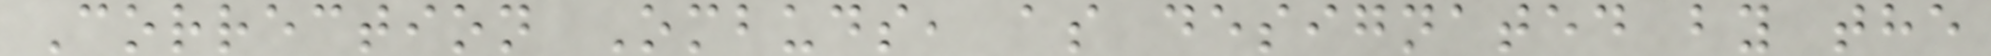Correction Ombuds, as designated by the
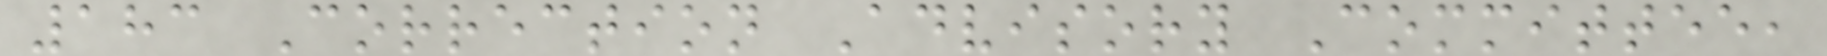183 Correction Advisory Committee,
